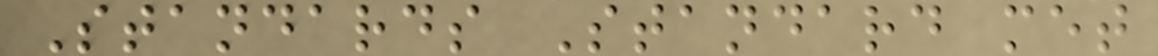Standards Standard met
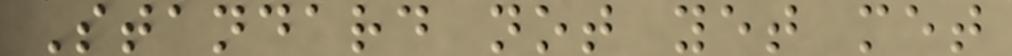Standard not yet met
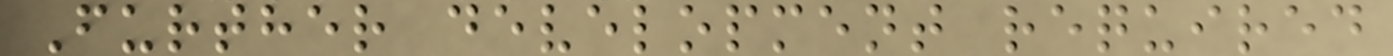Further development required
